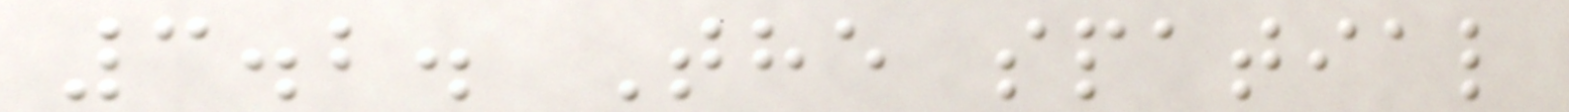3.2. The spatial
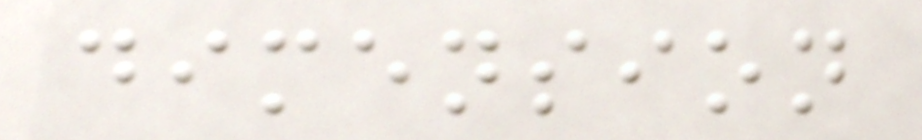dimension
